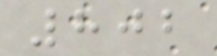802
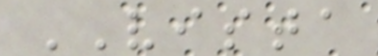VISTA
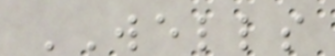WELLS
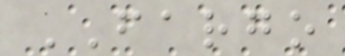FARGO
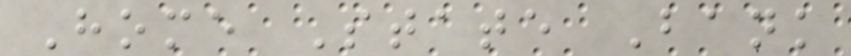Home State Bank
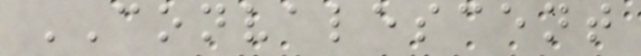CONVALESCENT
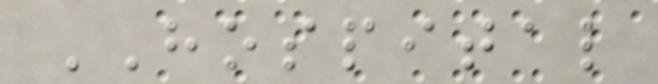HOSPITAL
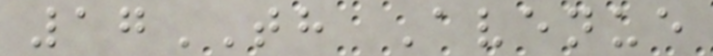17TH Avenue
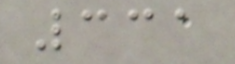331
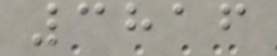3816
